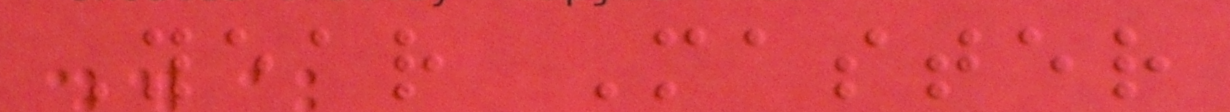Year Master
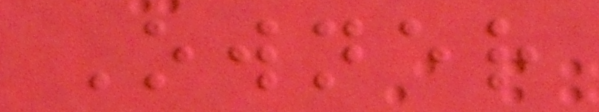Owner
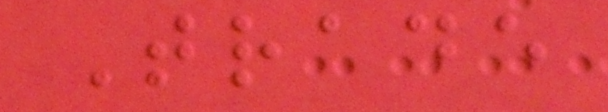Trade
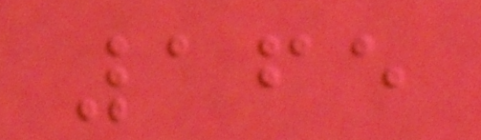165
